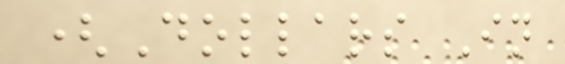(Dollars In
